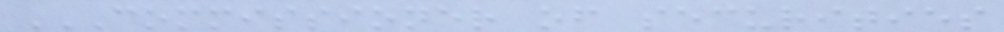COMMISSIONER OF SECURITIES
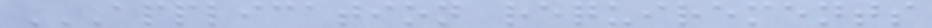APPLICATION REQUIREMENTS
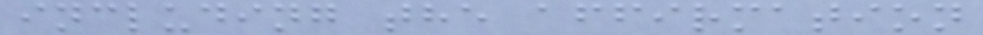including the affirmation
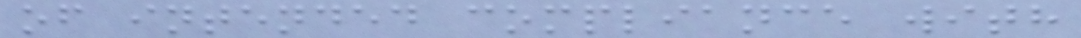of intended compliance with
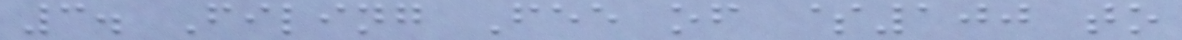3. Filing Fee of $100 to
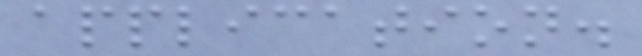application.
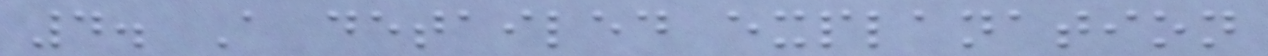4. A detailed explanation
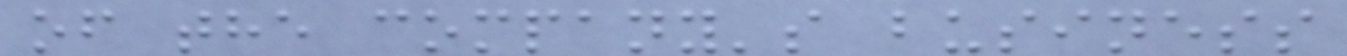of the company's business
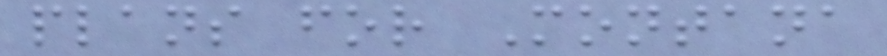plans for Montana
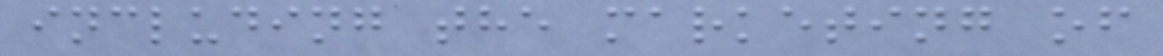including the marketing of
